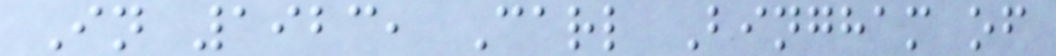In 1923, Carl Bingham of
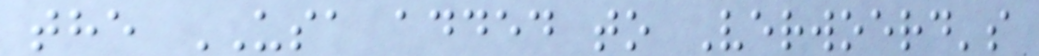the USA added to Verwoerd's
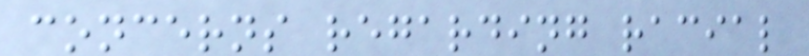concerns regarding racial
